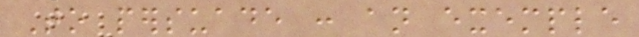To persuade : an exemple
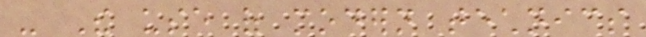- The use of modern technics
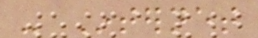- Internet
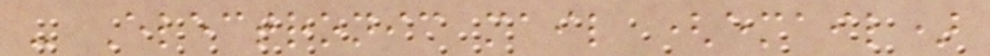- Electronic mail (email)
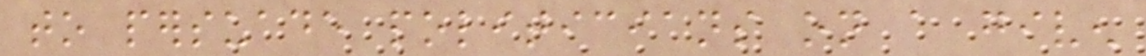to persuade politicians on a given
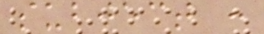subject :
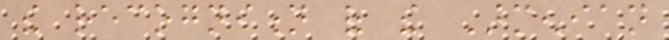the recognition of the Armenian
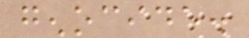genocide.
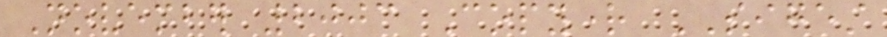November 2003 Copyright SIGEST
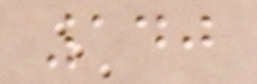140
